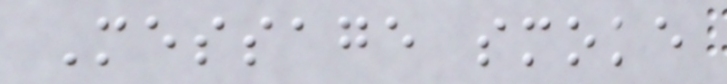Message smoke
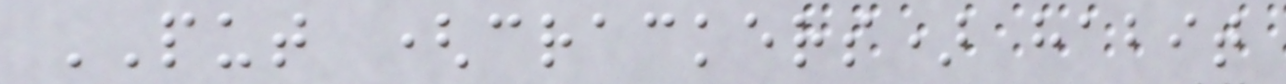PUT (crackers) habit
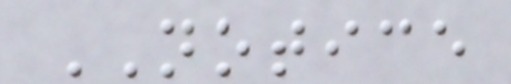NOTICE
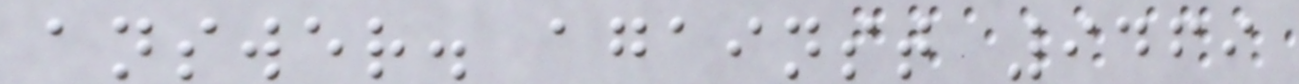answer. against 9469
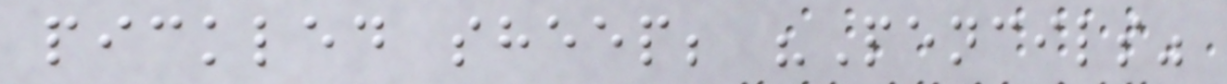pickled sheep; "Pencils"
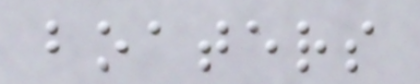boaters
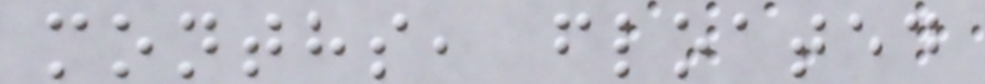months, floated
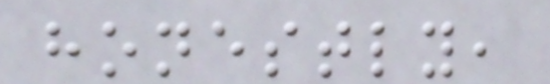honestly,
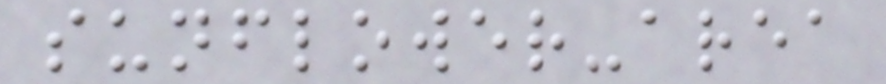sunflower-area
